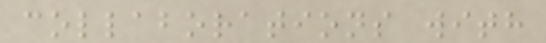collaborations with
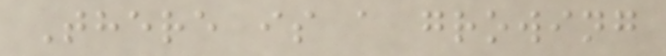There is a growing
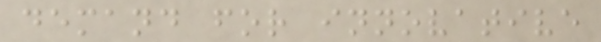demand for innovative
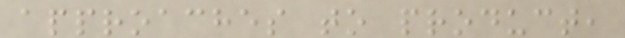approaches to product,
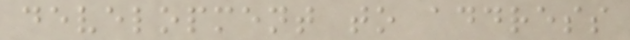development to address
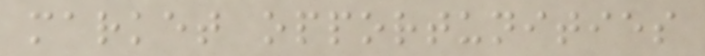market opportunities
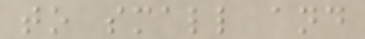to small and
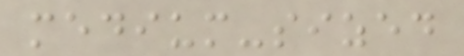medium-sized
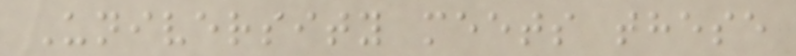University meets these
